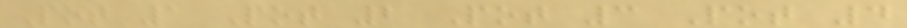Pot 1 Pot 2 Pot 3 Pot 4
